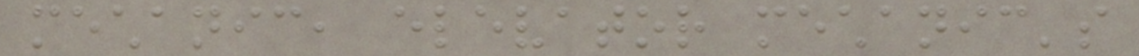mechanic, elevator mechanic's
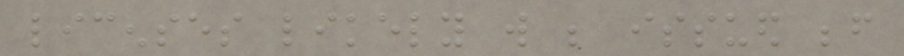licenses likely will be issued before
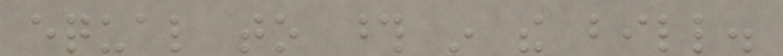equal to those in the bill.
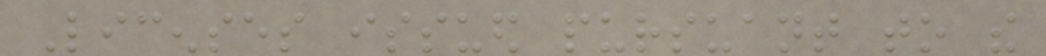Licenses issued pursuant to the
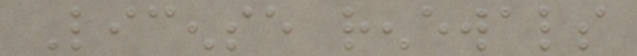License renewals
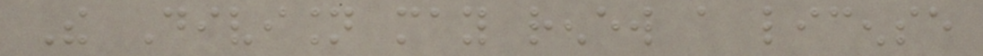The Division may renew a license
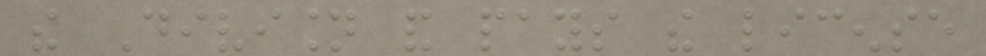the Division and pays the license
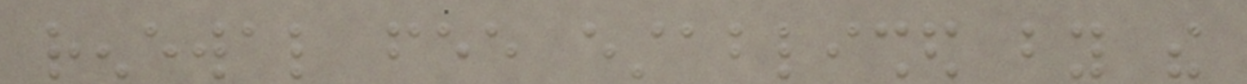renewal fee established by the
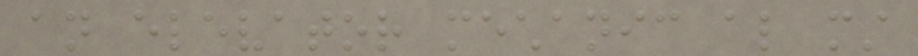an elevator mechanic also must
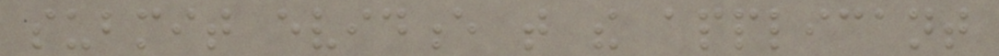submit evidence that the applicant
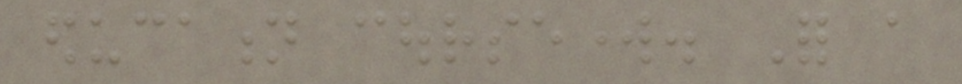education coursework. For a
